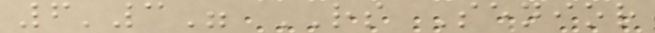6'3" RS Senior
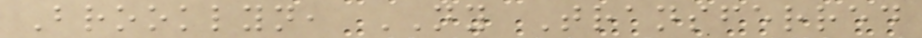Brooklyn, NY Transferred
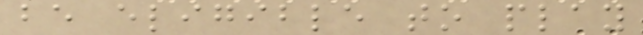be eligible to play
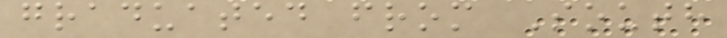graduated from South
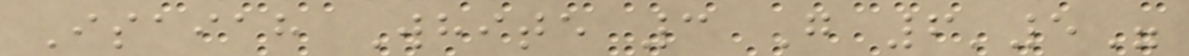Isaiah White 3 G 6'5"
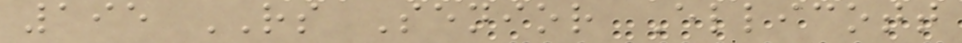195 RS Senior Ellicott
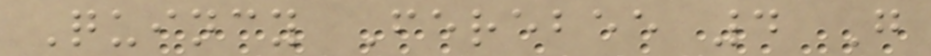Quincy Ferebee 4 G
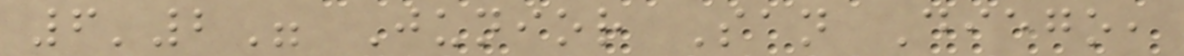6'2" Junior San Diego,
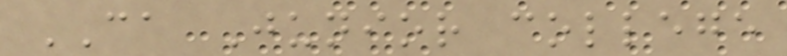CA Junior college
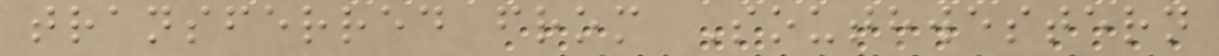transferred from Southwestern
